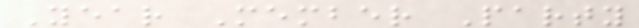Year Member Party
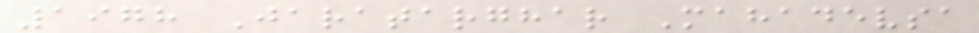1978 Jaratarghar Mahadevsa
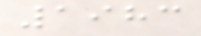1983
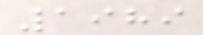1989
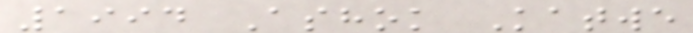1994 Ashok Katwe
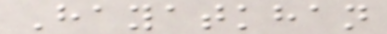Hayatkhan
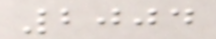2004
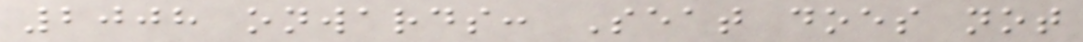2008 onwards: Seat does not
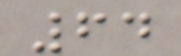64
